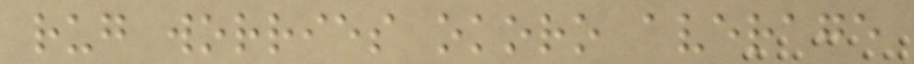rug worries okoro average
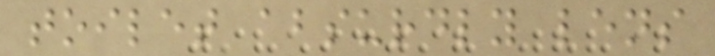toilet absurdly lens
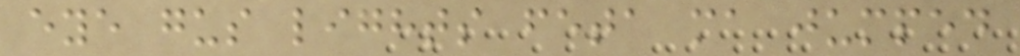eye gus lights feta ma jumped
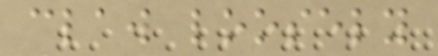claw loosely
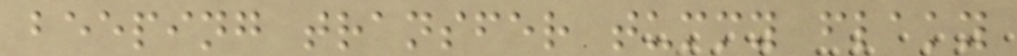beeping transfer tummy flaky
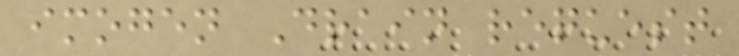imogen Drain request
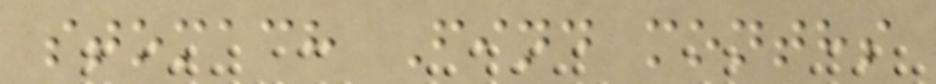stomach Find months
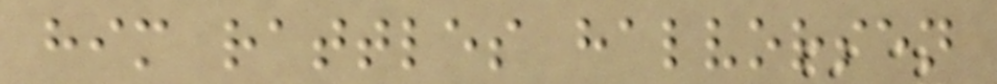him rattles halvorsen
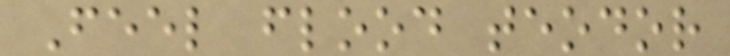Feel flood teodor
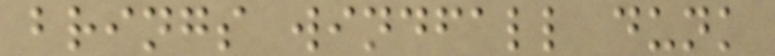brings windfall dunk
